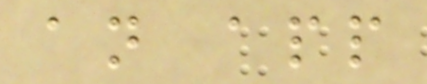an app
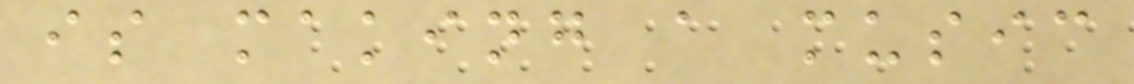is making a music
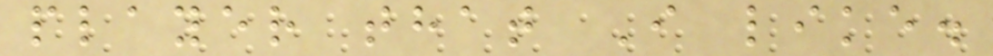player that I like.
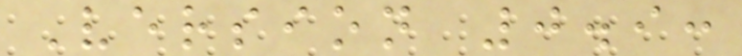Version 0.9:
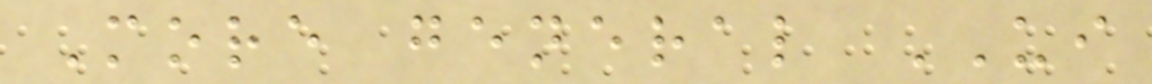More general UI
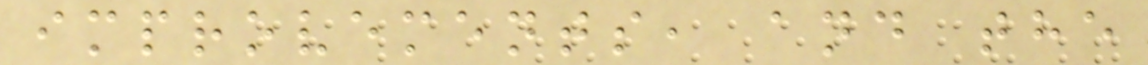improvements, and the
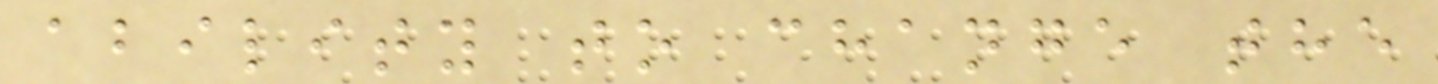ability to change the
